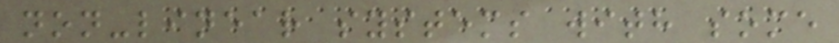non-linear systems with some
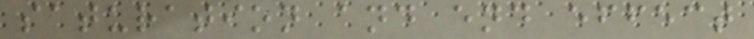saturation and end effect
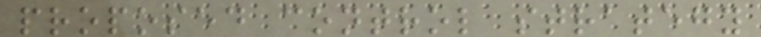proposed control strategy
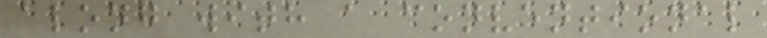along with a conventional
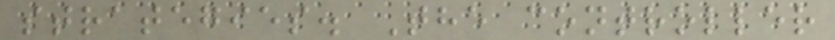strategies. The controller
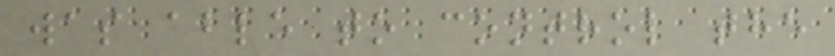was able to control the
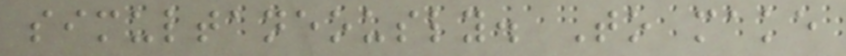simultaneously. To make
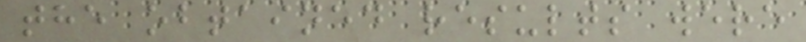the obtained results were
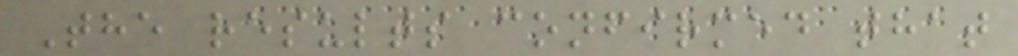The results confirmed that
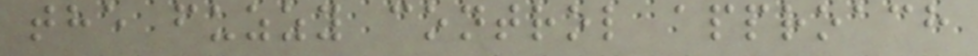the fuzzy control approach
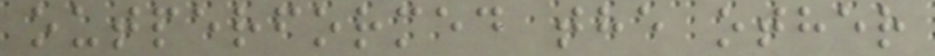outperformed the other
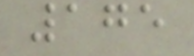175
